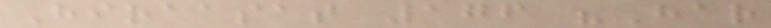Hiraasat 176 "Har
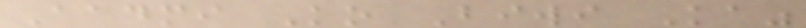Aadmi Ko Biwi Ka"
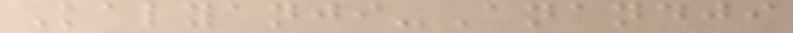Kalyanji-Anandji
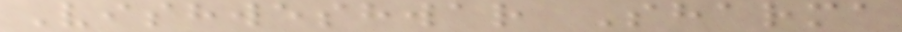Vishweshwar Sharma
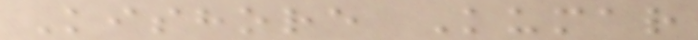Kishore Kumar
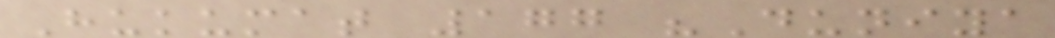Hukumat 177 "Duniya
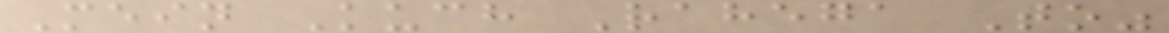Mein Kuch Rahega To"
